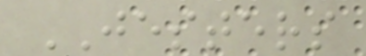JESTERS
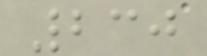230
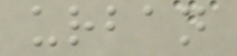urban
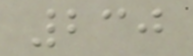230
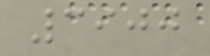3900
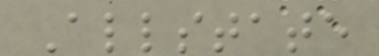Allstate
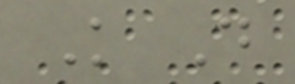K D
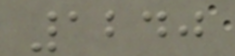1240
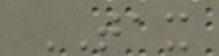TAX
